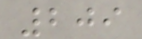209
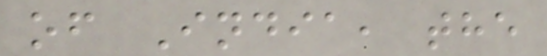of India, the
